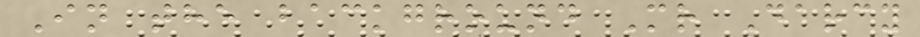In the background Mr Darcy
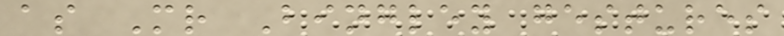as Mr Bingley gestures
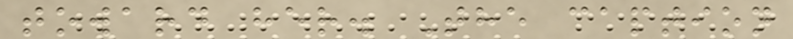toward her. The caption
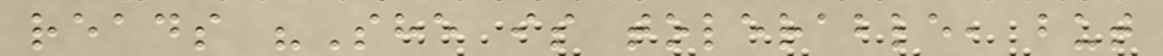reads "She is tolerable, but
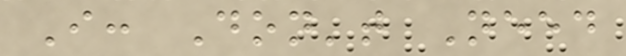I: Don't Need
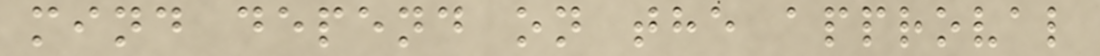mind depend on the approval
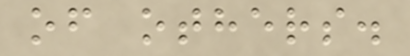of others.
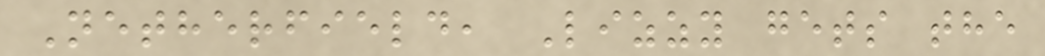Netherfield, Lizzy gets the
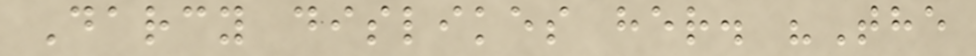Darcy dislikes her. "The
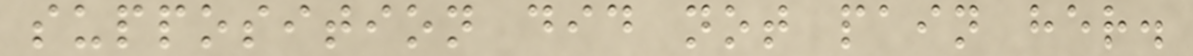supposition did not pain her.
